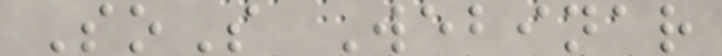SoS Webinar
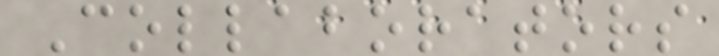Collaborators
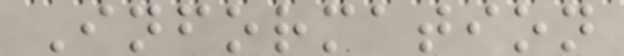Information
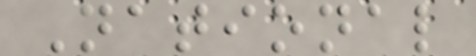National
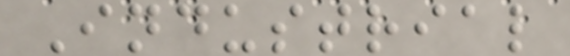Industrial
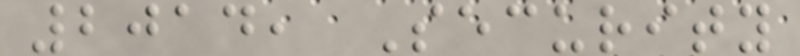2014, Security
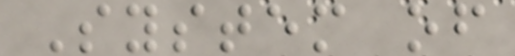System of
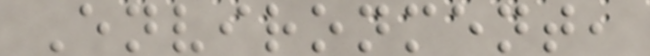Environment,
